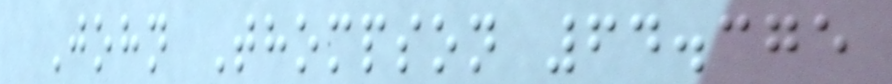John Thompson 64.375
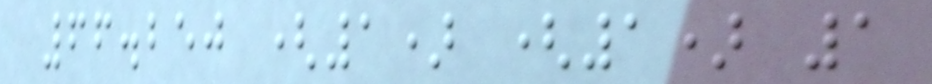66.250 (1) (1) 1
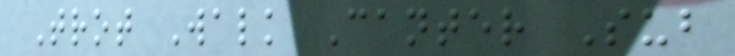Trot Walk Canter Sub
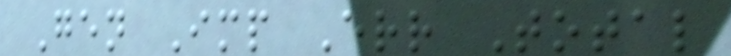Gen Imp Err Total
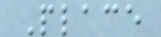Place
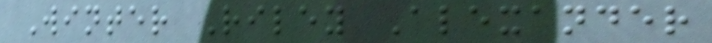Winter Riley Alexander
